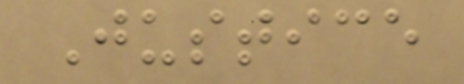Justice
